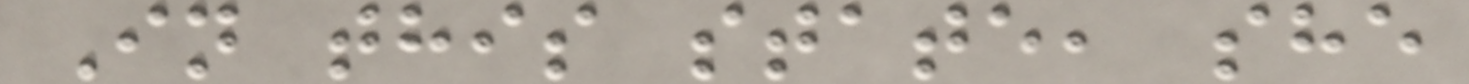In this state, she
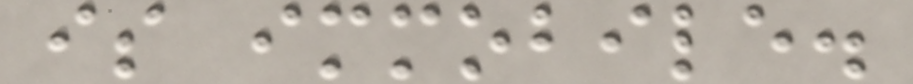is immobile.
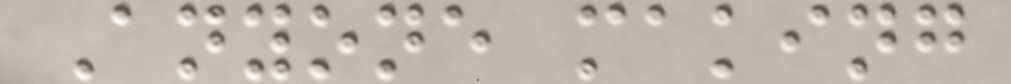Anyone making
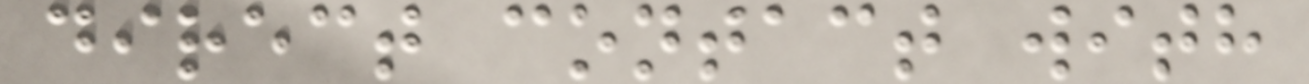direct contact with
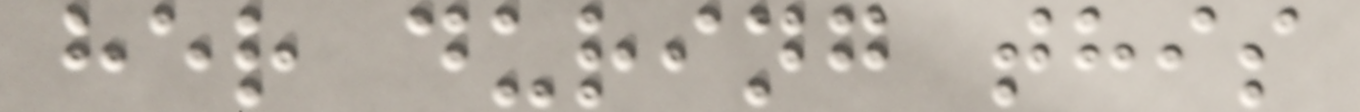her during this
